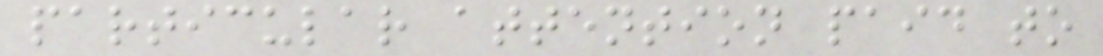particular attention paid to
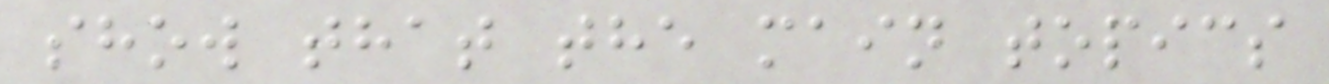show that the main topics
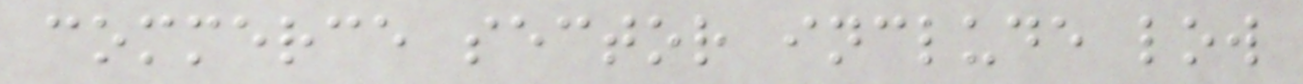commerce sector include low
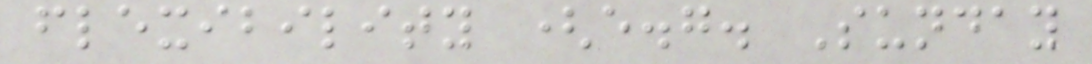flexibility (e.g. Sunday
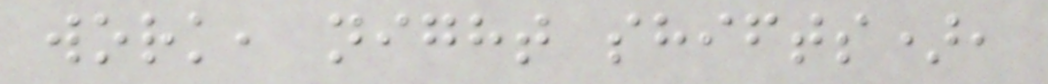work, night shifts),
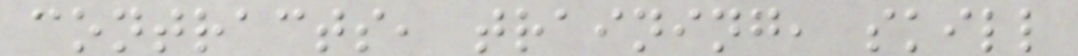contracts, training, skill
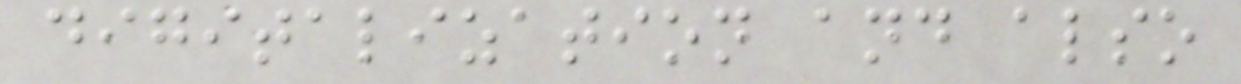digitalization and also
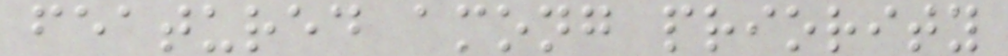featured among priority
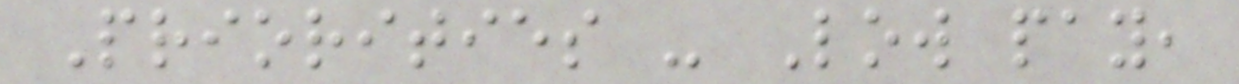Priorities - Low pay,
